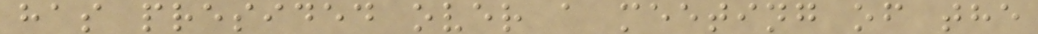has presided over a meeting of the
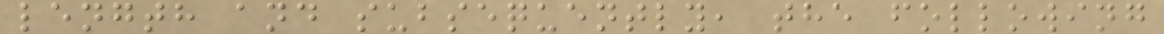length and subsequently, the following
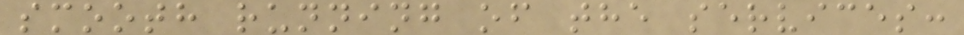smooth running of the services:
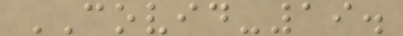COVID-19.
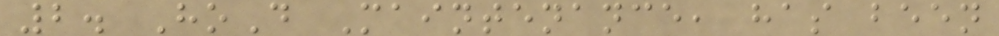2. HoD Maintenance, has been
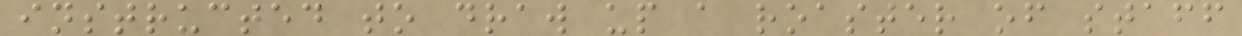instructed to draw up a roaster of staff
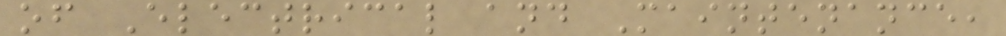of Electrical and Maintenance,
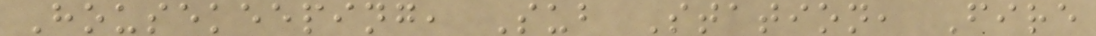Housekeeping, Sub Station, Fire
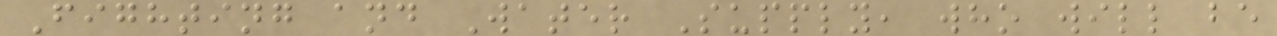Fighting and Water Supply, who will be
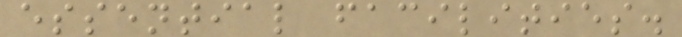essential facilities.
